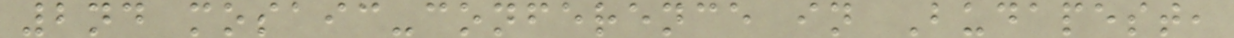2nd mosaic-conference in Budapest,
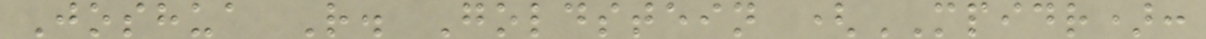Joshua R. Goldstein (MPIDR):
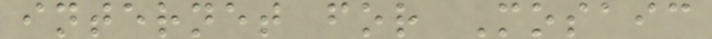internet for Mosaic
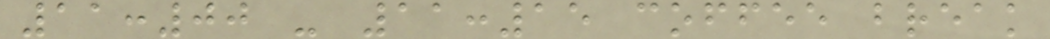11:00 - 11:15 coffee break
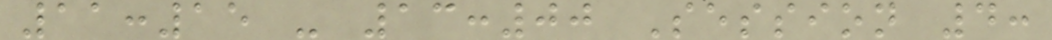11:15 - 13:00 Session 4:
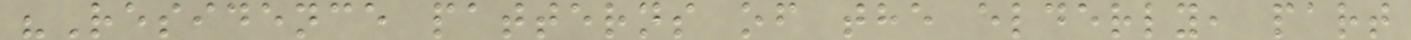"Residence patterns of the elderly, part
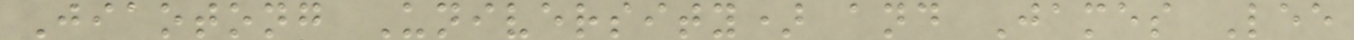Jiaotong University) and James Lee
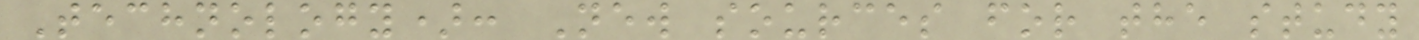Technology): New sources for the study
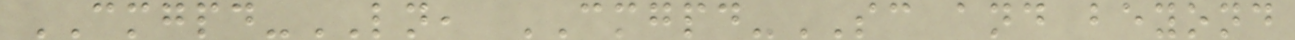CMGPD-LN, CMGPD-SC and beyond
